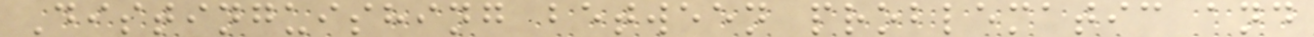Distinguishing between problematic and
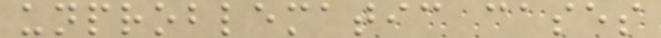unproblematic cases
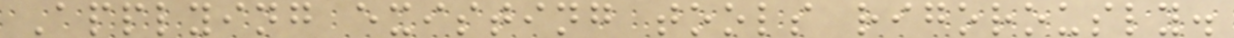Applying existing tools rigorously.
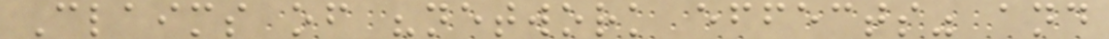Claims of "network effects" and
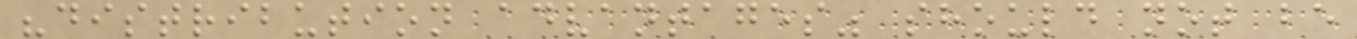"distribution advantages" should not be
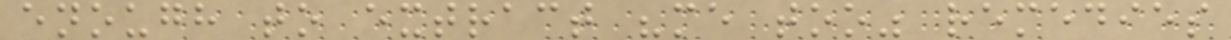enough to extract "me too" remedies
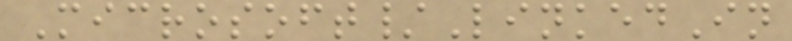Microsoft/LinkedIn
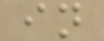in
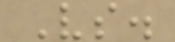Vs.
